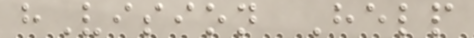hVision Help
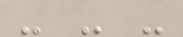- - -
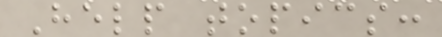Help topics:
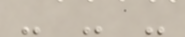- - -
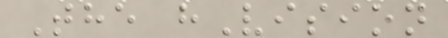The hVision
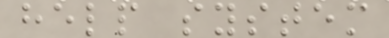help system
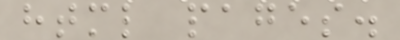html pages.
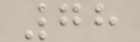78
